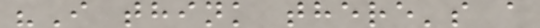"I think there's a
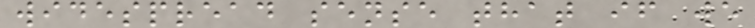widespread sense that if we
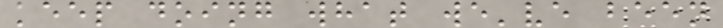keep doing what we've been
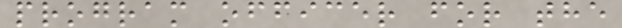program officer for the
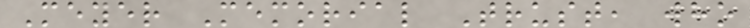Meyer Memorial Trust, who
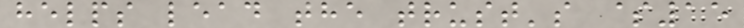helps lead the trust's $15
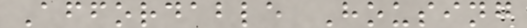Affordable Housing
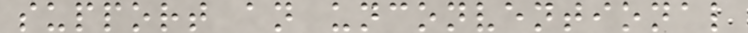support an unconventional
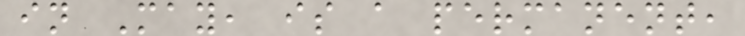in May, is a permanent,
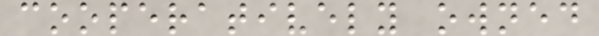cooperatively owned
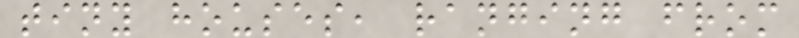tiny houses, ranging from
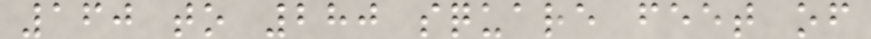160 to 280 square feet of
